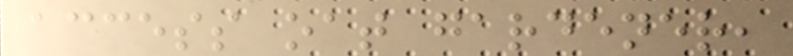access oat gardener,
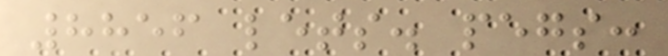8856 lets. pegs:
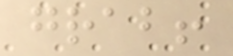grab!
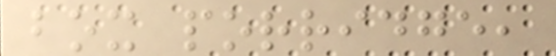box porridge,
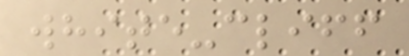white-cliff
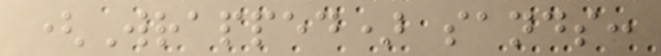(Wrapped) sands:
